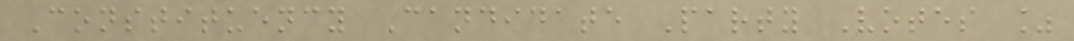Constituency Candidate Party Votes %
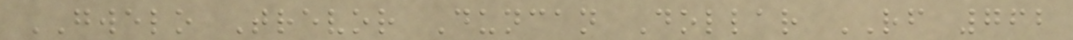GWELO Trevor Duncan Dollar RF 762
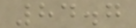84.7
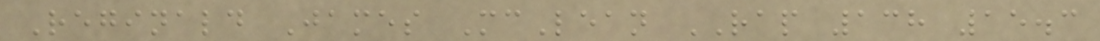Reginald James McLean RAP 138 15.3
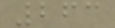263
